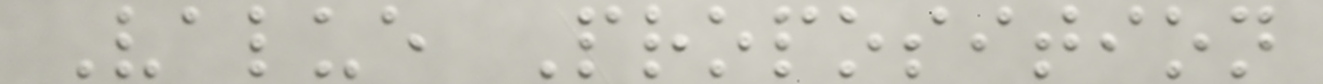Value Proposition
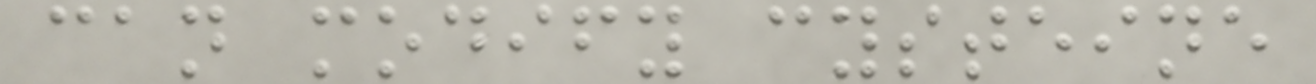can modify cysteine
